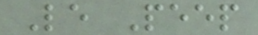Le Peep
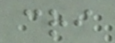cri
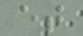et
